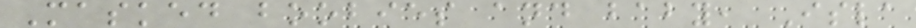Masked boobies and baby, Isla
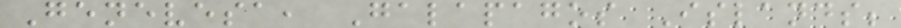Genevesa, Galapagos Islands;
